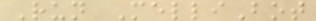Run MelliBot
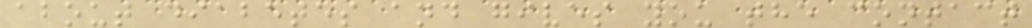about diabetes and gives you the contact
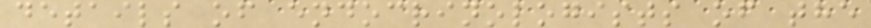details of endocrinologists of the
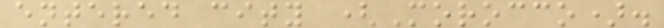entered city (Morocco).
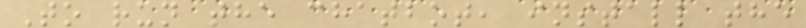To run the chatbot, install the
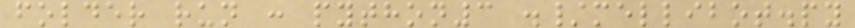folder run : python3 ./mellibot.py
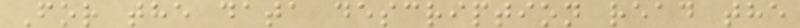For the data description read the
